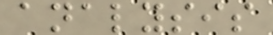analysis
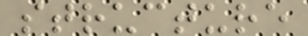structure
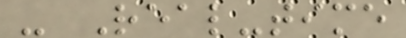- Real-time
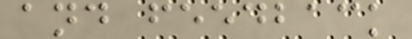and feedback
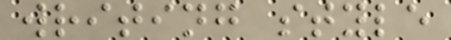writing style
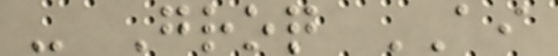- Groq AI
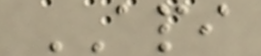API
